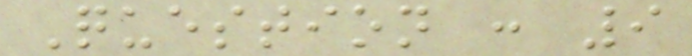Question : 9
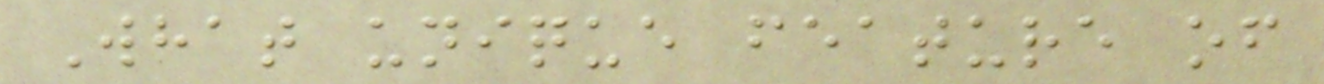What unique feature of
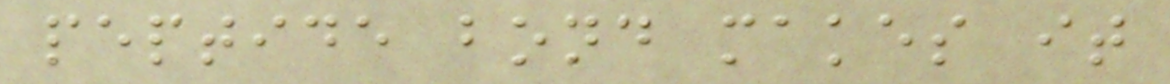peptide bond makes it
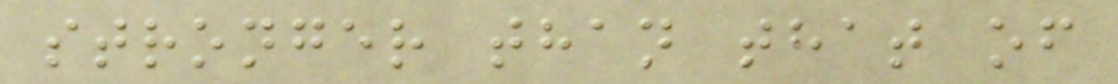stronger than that of
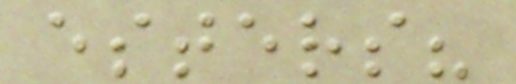esters?
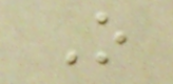O
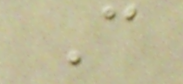C
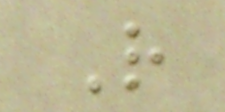R
